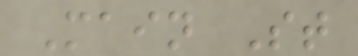Main St
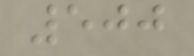500
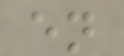en
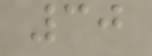30
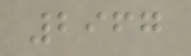2967
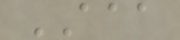AAA
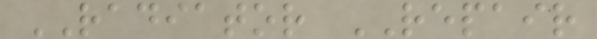RADIATOR REPAIR
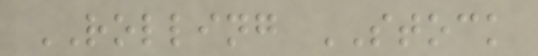ROLLING STOCK
